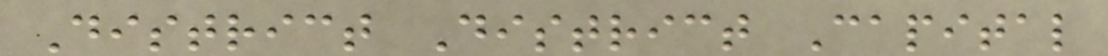District District Capital
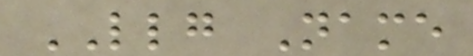LLG Name
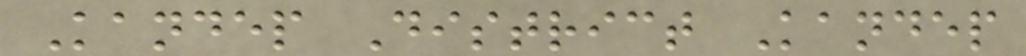Kandep District Kandep
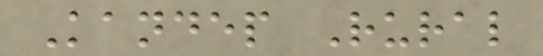Kandep Rural
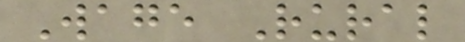Wage Rural
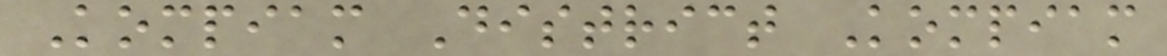Kompiam District Kompiam
